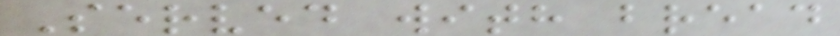Served with bread
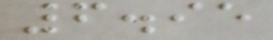6.95
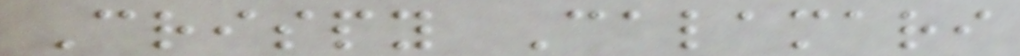Crispy Calamari
